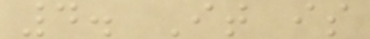4. It is
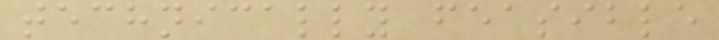technically feasible
